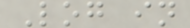Log in
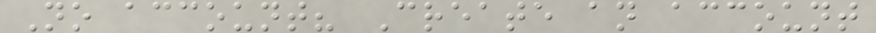No account? Create an account
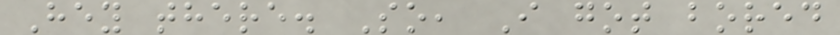Hey there. So, I got bored
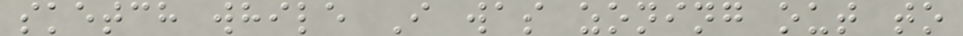sketch while I was zoning out to
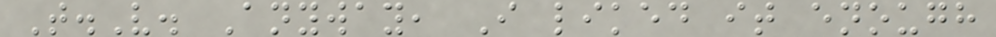T.V. Anyway, I liked it enough
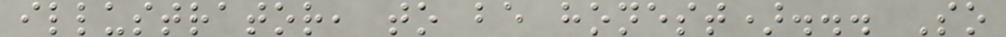illustrator, to be honest)... So
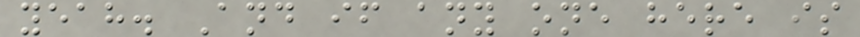yeah. And if any one here is
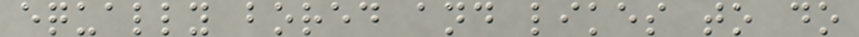equally bored and likes to do
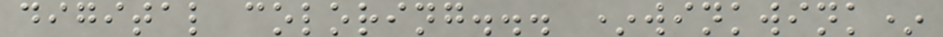digital coloring... *winkwink*
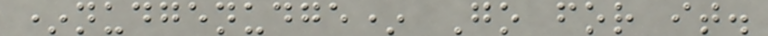*nudgenudge* Go for it.
